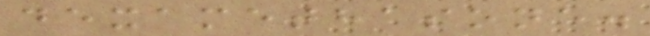dexamethasone.
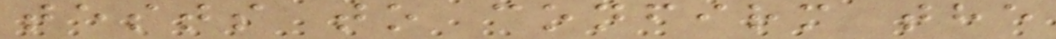tests to confirm the
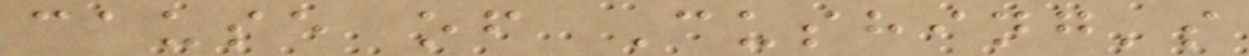cause of Cushing's
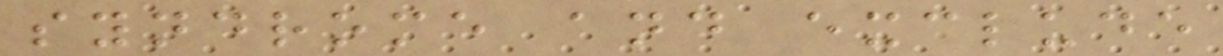syndrome and exclude
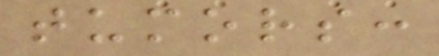tumors:
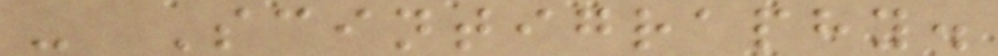- Scintigraphy.
